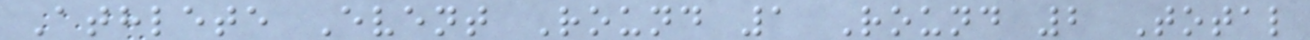Athlete Event Round 1 Round 2 Total
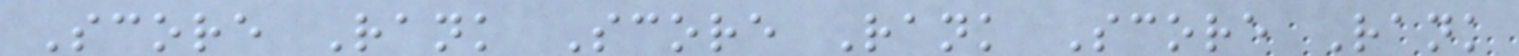Score Rank Score Rank Score Rank
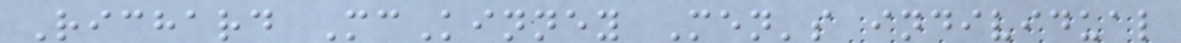Richard McKinney Men's individual
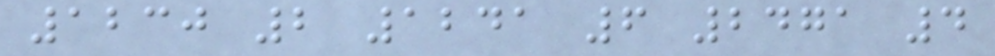1230 2 1241 6 2471 4
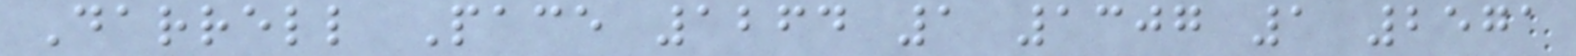Darrell Pace 1264 1 1307 1 2571
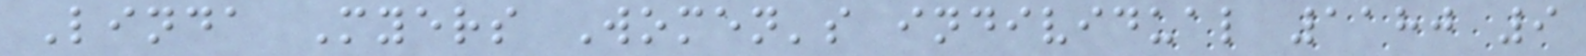Linda Myers Women's individual 1180 9
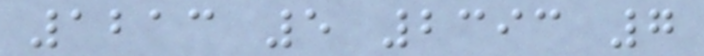1213 5 2393 7
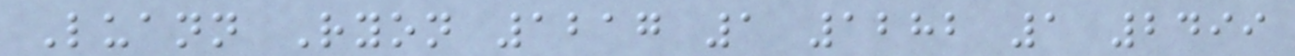Luann Ryon 1217 1 1282 1 2499
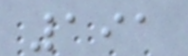191
